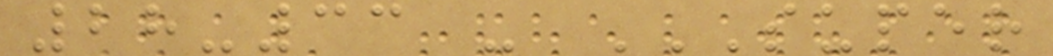28-33 - SUPER
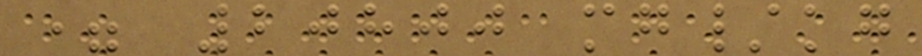= 20800 mg/kg
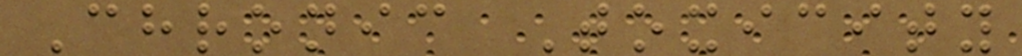Chronic Toxicity
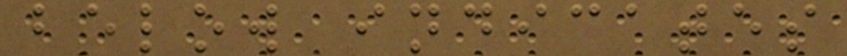below indicates
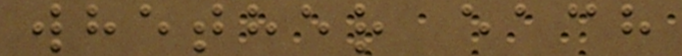whether each
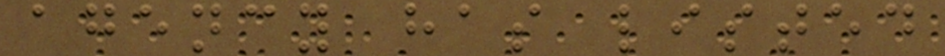agency has listed
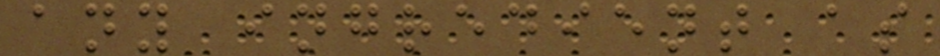any ingredient as
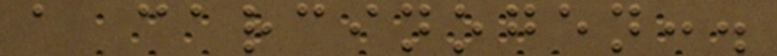a carcinogen:.
